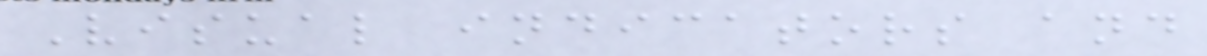Visual indicators and
